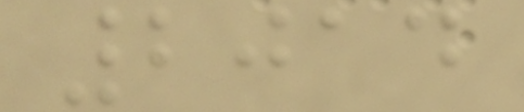2014
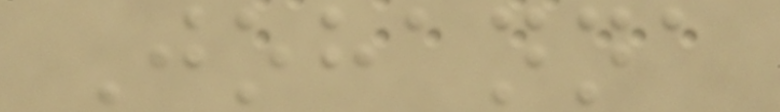Johanna
